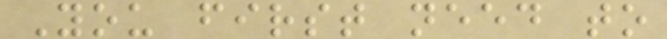You first need to
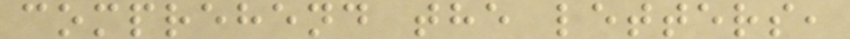comprehend the letters,
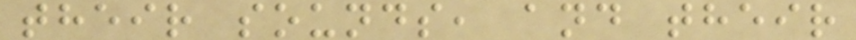their sounds, and their
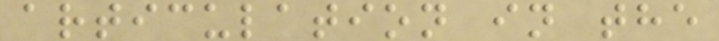articulation in the
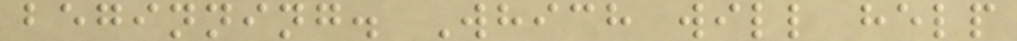beginning. Which will help
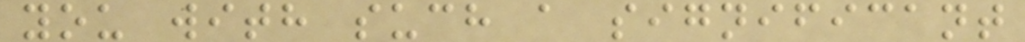you with such a significant
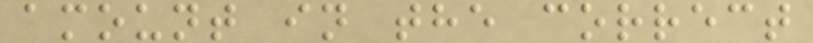amount in the correct
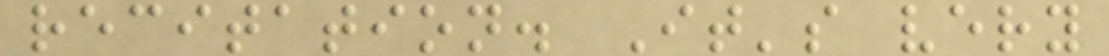recitation. It's very
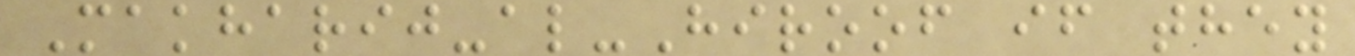Makharij-al-Hiroof if they
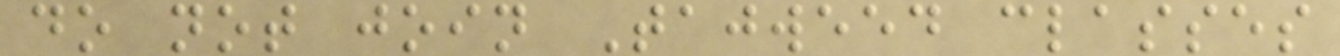do not join Tajweed classes
